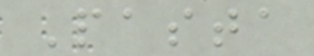Pasta
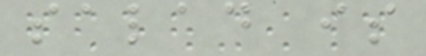salad is
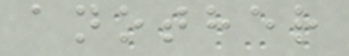another
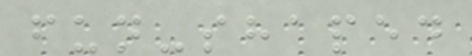fun-shaped
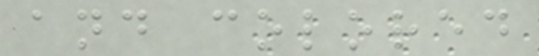and colored
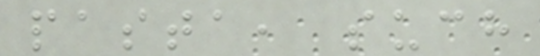pasta, such
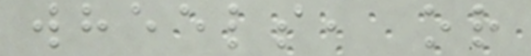wheels, or
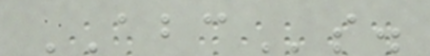ABCs.
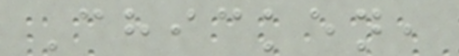Chicken,
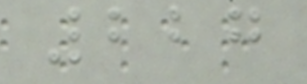227
